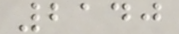2140
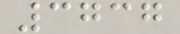3737
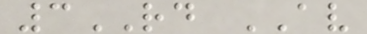3RD AV
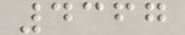4367
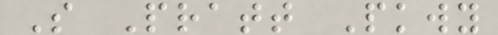S Pratt Pkwy
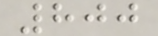800
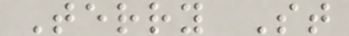Terry St
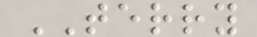TERRY
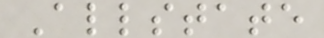Allstate
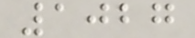1027
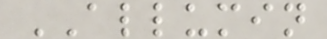ALLUMIN
